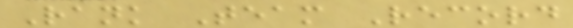Rank Team Record
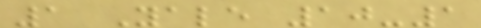1 Yale 10-1
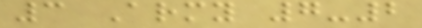3 Army 7-2
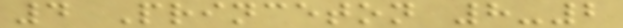4 Princeton 8-2
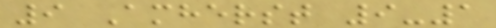9 Amherst 9-1
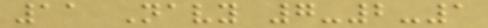11 Navy 7-2-1
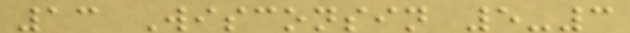13 Wisconsin 5-3
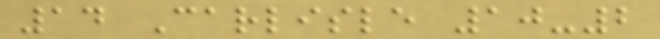14 Carlisle 10-2
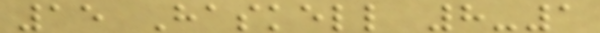15 Haskell 8-1
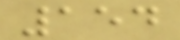154
